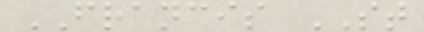FRANCIS ST
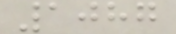1087
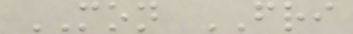MON FRI
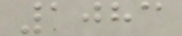1083
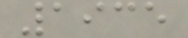1935
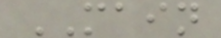MAIN
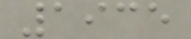1935
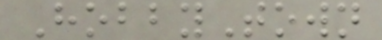HobbyTown
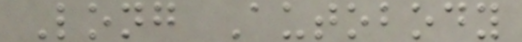Long Autobody
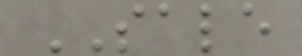SALE
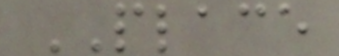PLACE
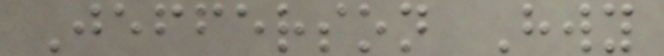Jefferson Hwy
